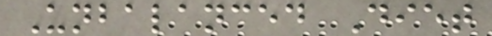Unbalanced Diet
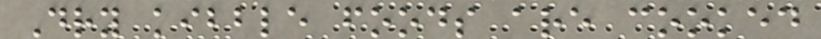Dry kibble foods are cooked
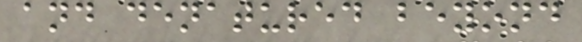and denatured beyond
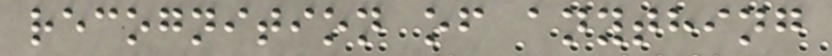recognition of anything
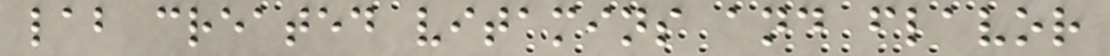lab created vitamins and flavor
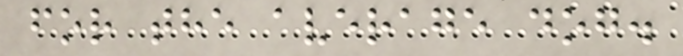for the average dog.
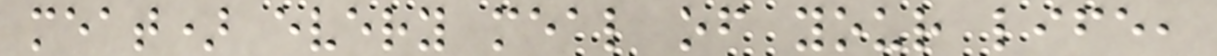meat) every meal of your life,
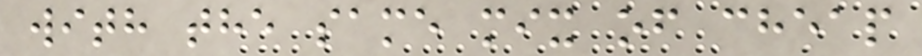with the same mix of cheap
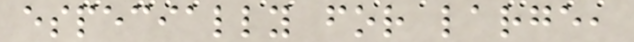especially for large,
